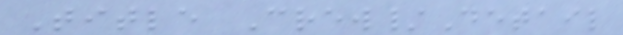Title Crew/Detail
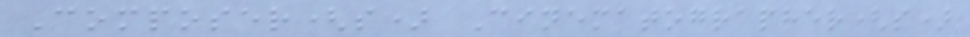Composer(s) Cinematographer(s)
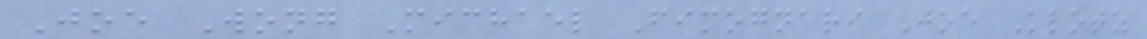Joe Wong Michael Fimognari Joe Klotz
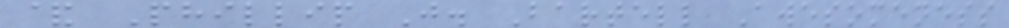& Phillip J. Bartell Awesomeness
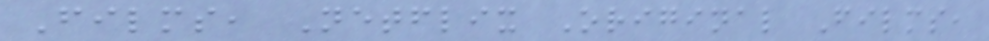Films, Netflix Original Films,
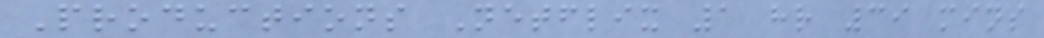Productions Netflix 1 hr 39 mins
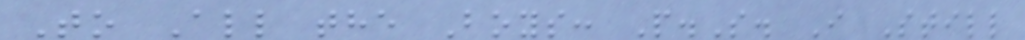To All the Boys: P.S. I Still
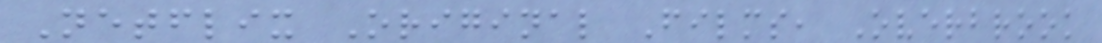Netflix Original Films, Overbrook
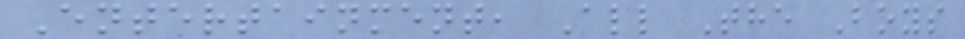Entertainment, All The Boys
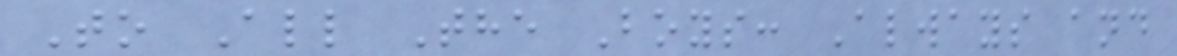To All The Boys: Always and
